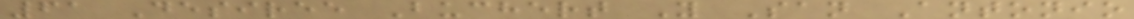61 Desiree Buchert Y San Antonio
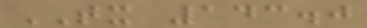TX 143.0
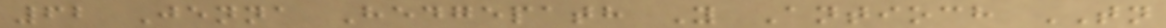62 Jenna Hedgepath Y Antioch TN
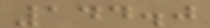144.0
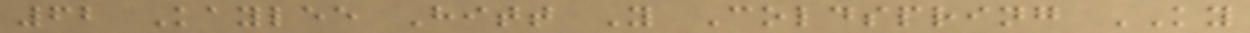62 Kaylee Hitt Y Coldspring KY
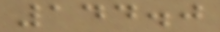144.0
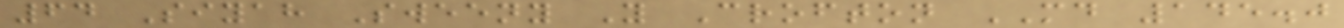64 Siyah Sweeny Y Crofton MD 145.0
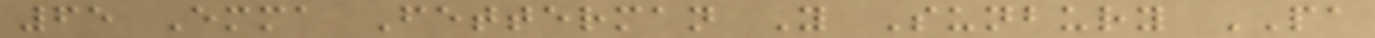65 Emma Fetterman Y Sunbury PA
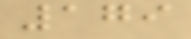179
